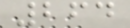264
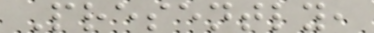Presently,
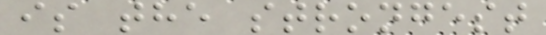is the strongest
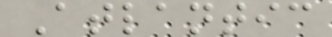Atlantic
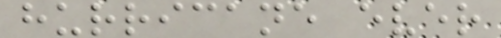hurricane ever
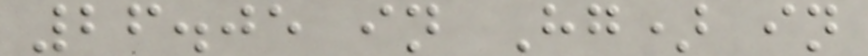26.05 in Hg) in
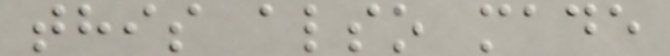this also made
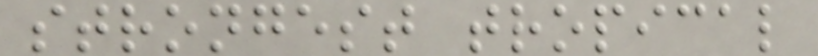strongest tropical
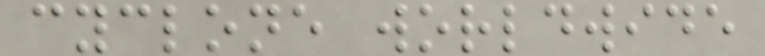cyclone worldwide
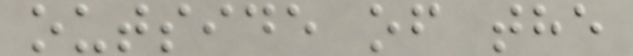outside of the
